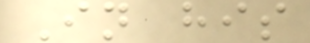In his
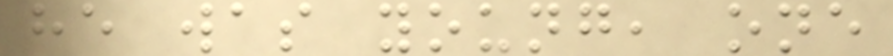he was young, one
